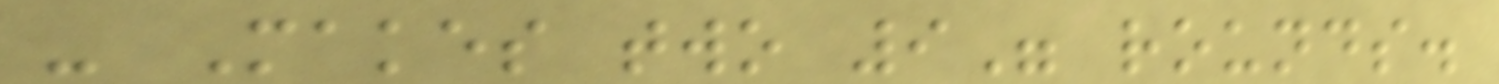- Makes two 9" rounds.
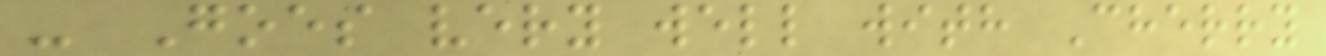- Goes very well with Cherry
